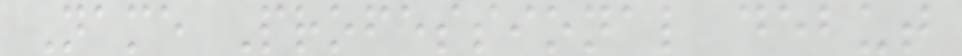Name Professional debut
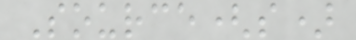Source(s)
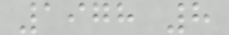1978 8
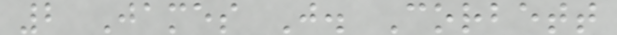2 James J. Corbett
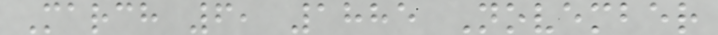March 6, 1885 November
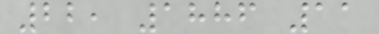22, 1886 11
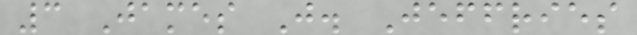3 James J. Jeffries
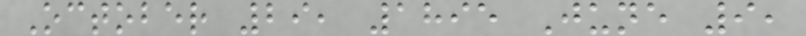October 29, 1895 June 9,
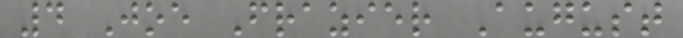4 Joe Frazier August
